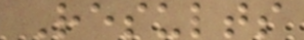Results
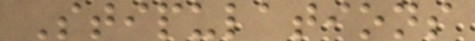Stipulations
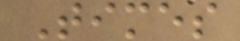Times
